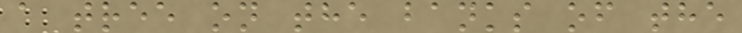a tree on the banks of the
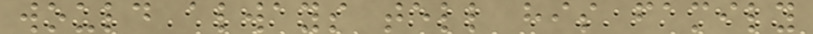would always tell his family
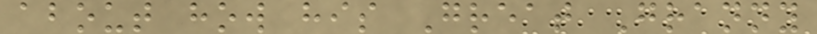about how his Great Granny
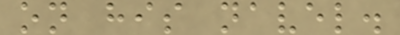on his navel.
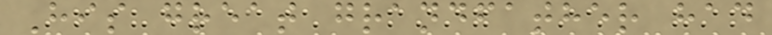His great grandfather had
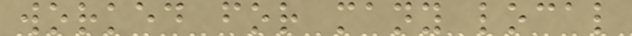worked for many local
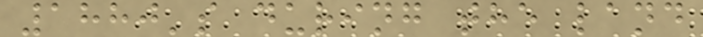1880's during the land
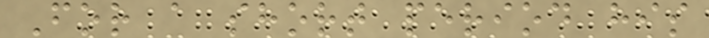For a short period his
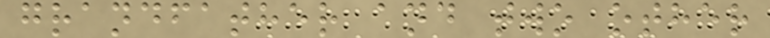grandfather and two other
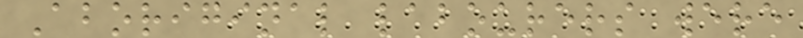Aboriginal labourers were
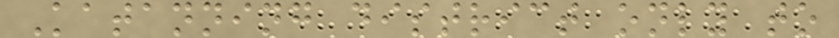Katanning district only to
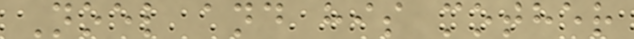Noel and his mother
